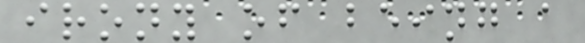irony of being a
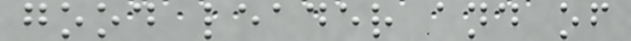good leader and of
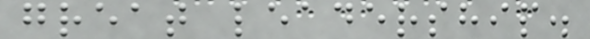great leadership.
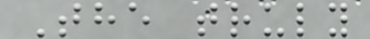The truly
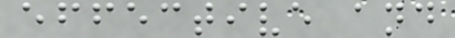effective and
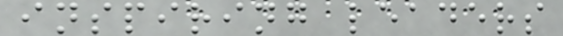inspiring leaders
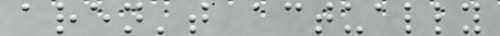aren't actually
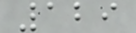129
